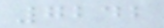7242
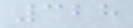328
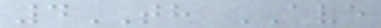4TH AVE
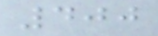400
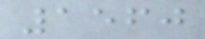1560
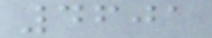4601
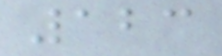123
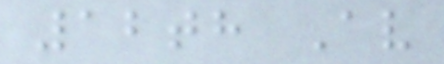12th Av
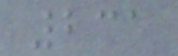231
